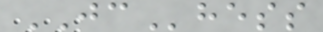JChess
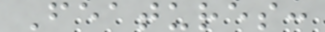Features:
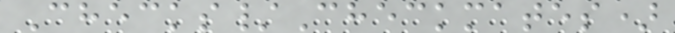Checks/Checkmates)
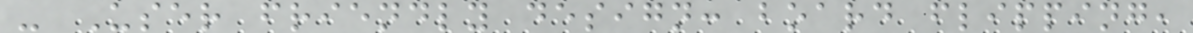- User friendly design: board flipping,
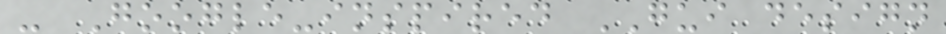- Google-inspired GUI design
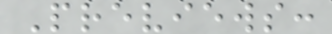Previews:
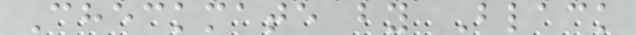Checkmate by Black
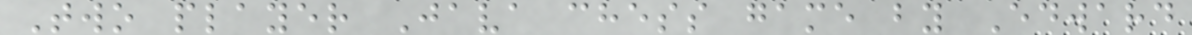Two player Java chess game by Edward
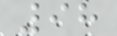98
